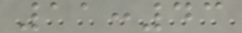11:43
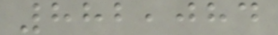882,084
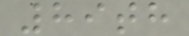89th
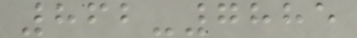862-7885
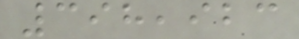398,923
